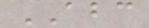ABC
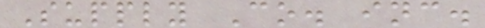Supply Co. inc.
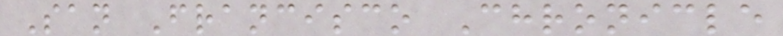San Francisco Chronicle
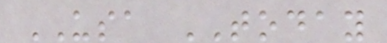USA TODAY
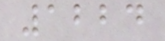1224
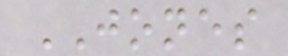JONES
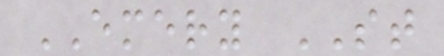EMERY ST
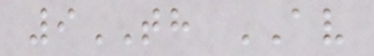9TH AV
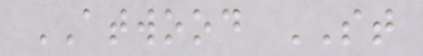ATWOOD ST
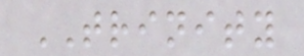TRINITY
